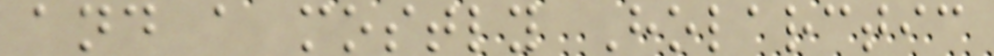and a mostly Holarctic
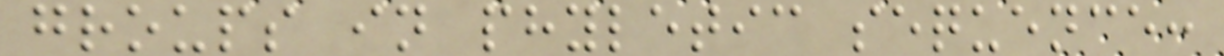groups in phyletic sequence:
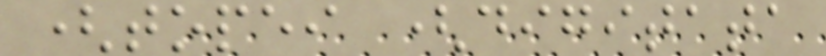(topei (digitata
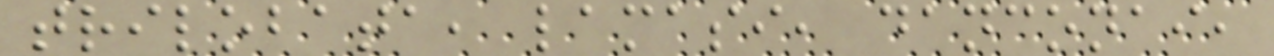trilobata, lamasi, danconai,
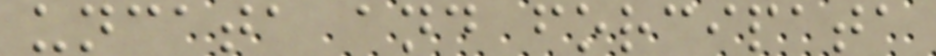uncata and forcipata
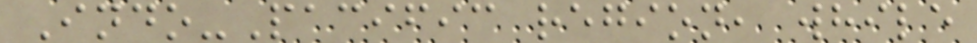Indo-Pacific region, while
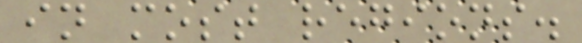in most regions.
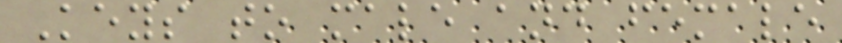Keys to male and female
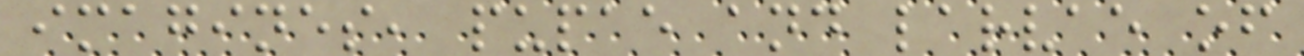imagines, pupae and larvae of
